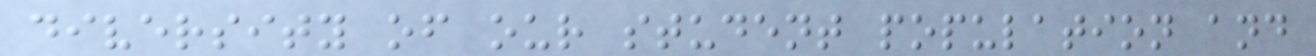diversity of our student population and
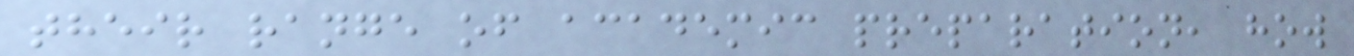their range of academic preparation, how
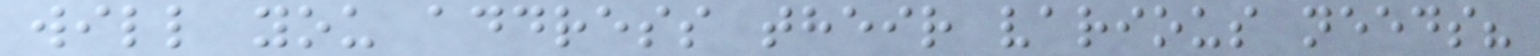will you address their various needs?
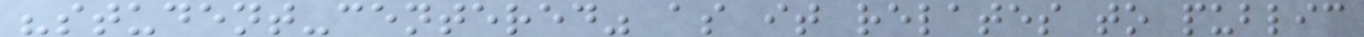"student-centered" as it relates to public
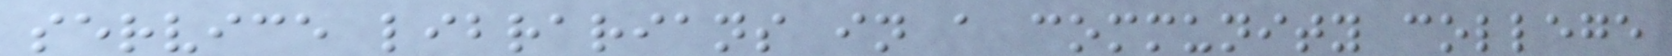service librarians in a community college
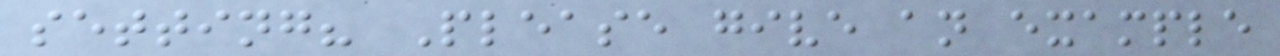setting? Please give an example
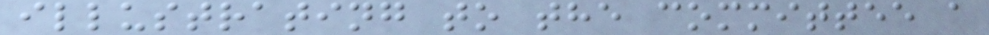illustrating to the committee a
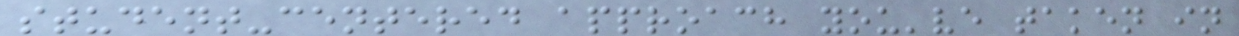student-centered approach you've taken in
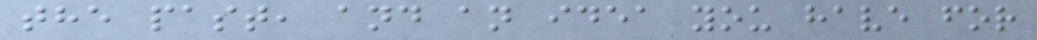the past, and an idea you have for
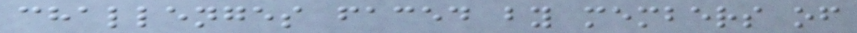challenges faced by members of
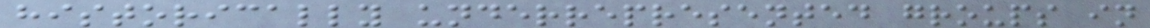historically underrepresented groups in
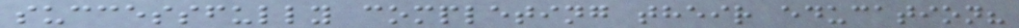successfully completing their education?
